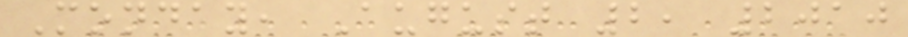Monday, August 2, 2010
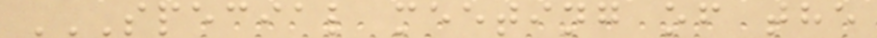SPECIAL MEETING OF THE
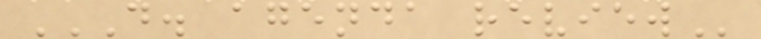D. AGENDA REVIEW
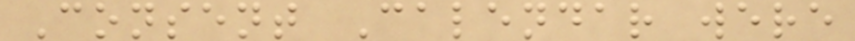Consent Calendar were
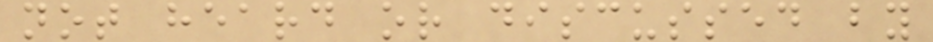not heard or discussed by
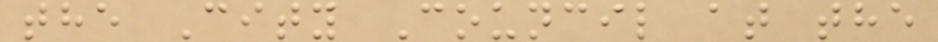the City Council at the
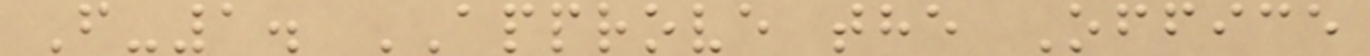F-1. APPROVE the Office
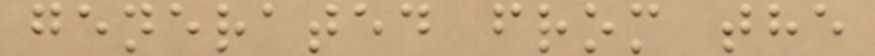generated from the
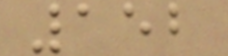152
